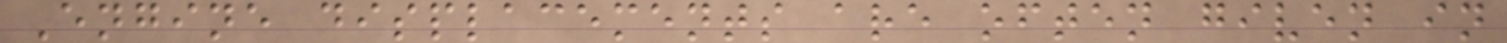Engine displacements are often given in
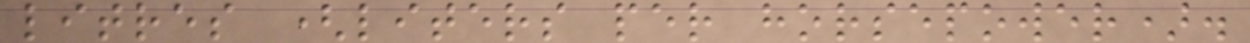litres (liters per horsepower).
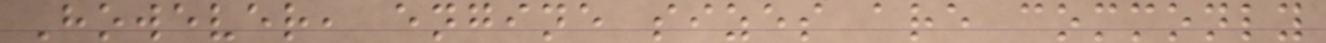However, engine sizes are commonly
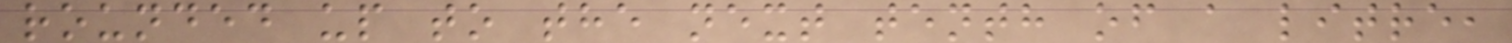rounded up to the next tenth of a litre,
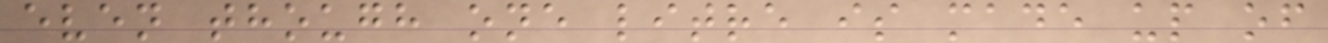even though one litre is made up of
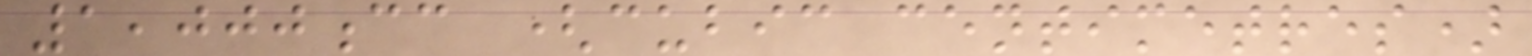1,000cc (cubic centimetres)
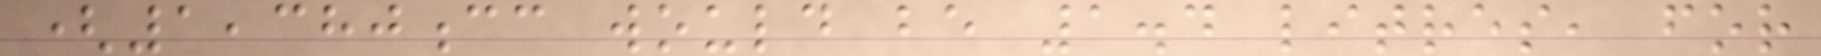(1,380cc would be 1.4 litres, for
